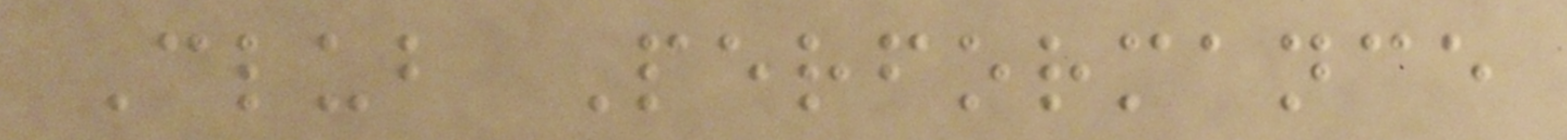Club Performance
